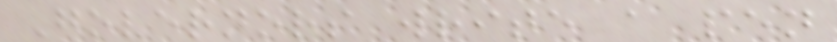Governors write a pen
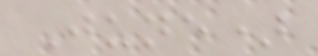June)
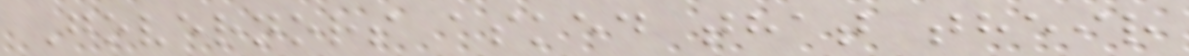Governors asked that their
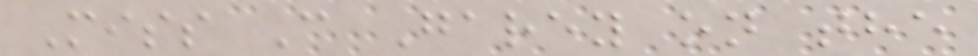Miss C Garey on the
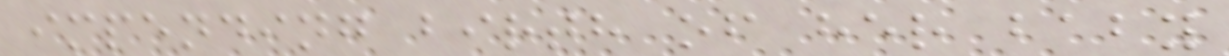impending birth of her baby
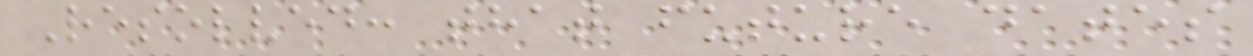Resolved: that future dates
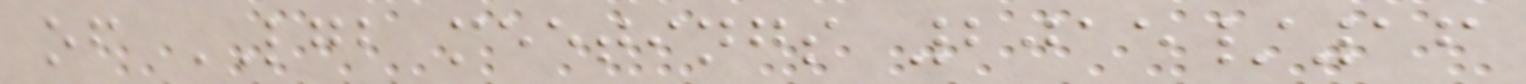of LGB meetings 2015/16
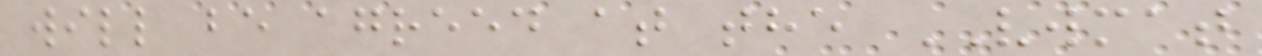will be agreed at the VWMAT
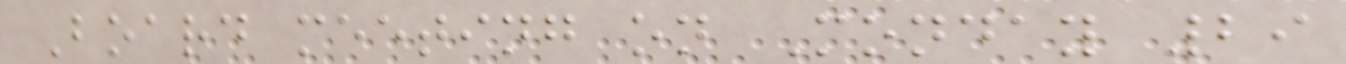Board meeting on Monday 29
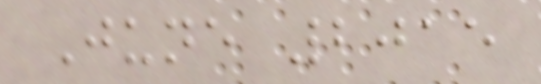June 2015
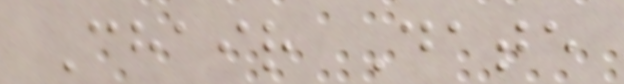Chair Date
